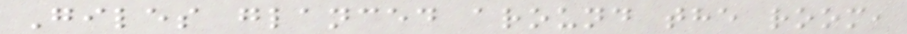Giles glanced around the room,
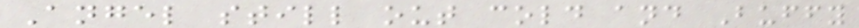Angel still out cold and Buffy
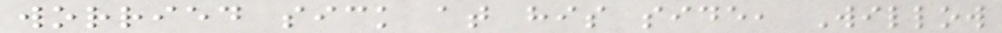worried sick at his side, Willow
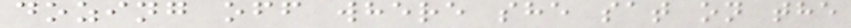dozing off where she sat on the
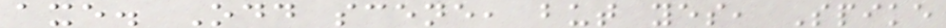axe. Odd scene, but yes, Spike
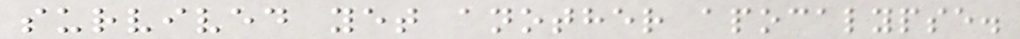survived yet another apocalypse.
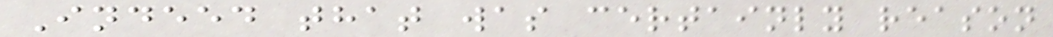Indeed that was certainly reason
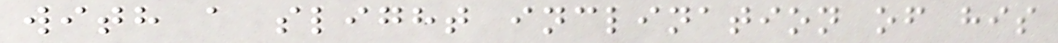with a slight inclination of his
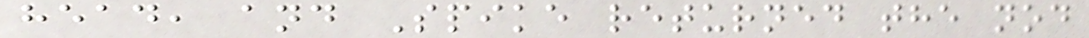head, and Spike returned the nod
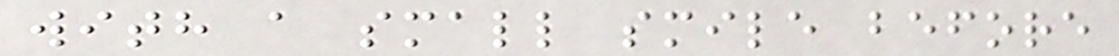with a small smile before
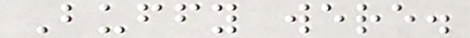Buffy were.
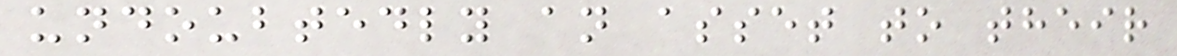undoubtedly an asset to their
